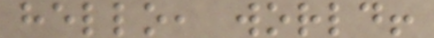hello, world!
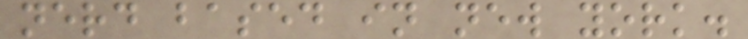nerd based in new york.
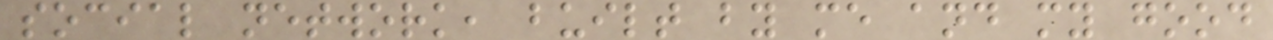social network, built by me and my good
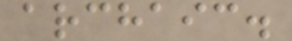archaic.
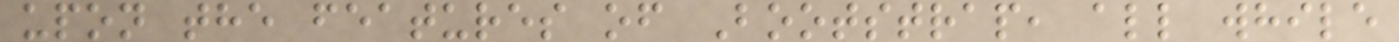upon the features of Bootstrap, all while
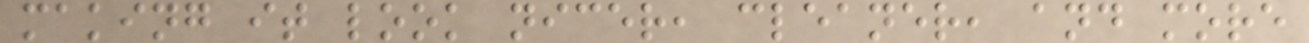making it look nicer, cleaner, and more
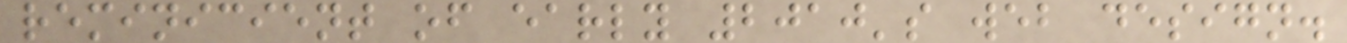reminicient of early 2010's web design.
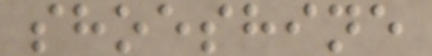shoeshine
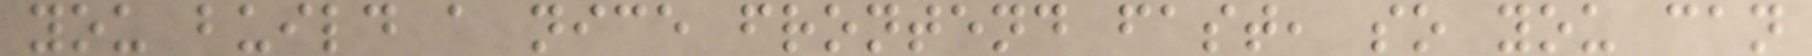you build a nice frontend fast, so you can
